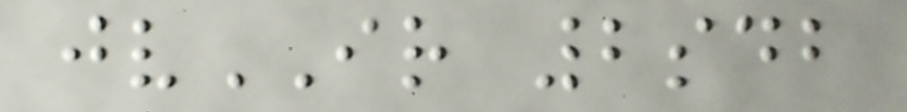jvIR 2sdb
